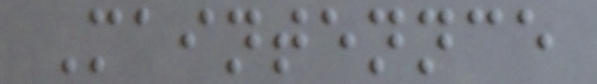Maintennce
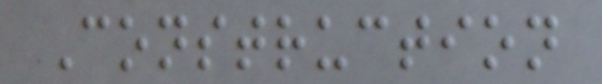Construction
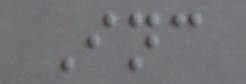Inc
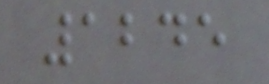1245
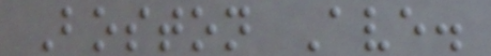Boston Ave.
